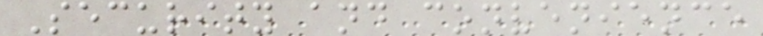Security and convenience
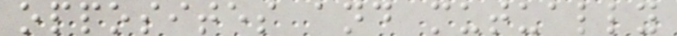opposites and mutually
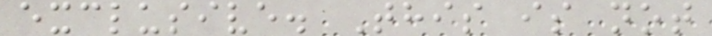exclusive. This is not
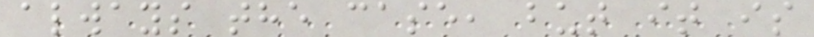always the case, but it is
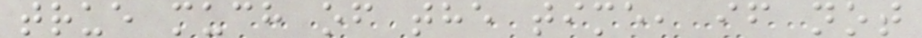true much of the time, if not
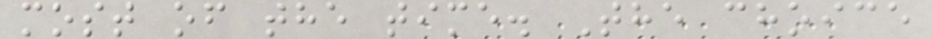most of the time. The choice
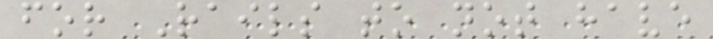for Rails to not have
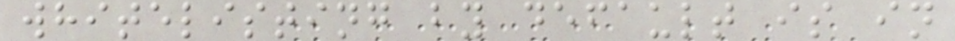whitelisting by default is in
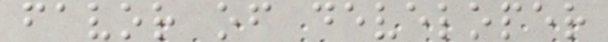favor of developer
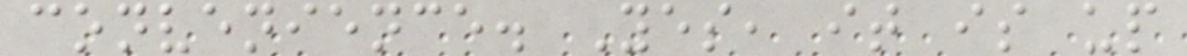convenience. Yes, it is up
